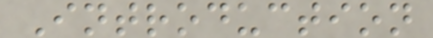Introduction
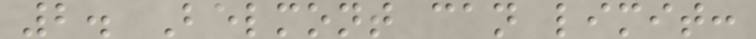2. Belmont can limit:
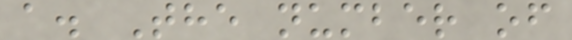a. The number of
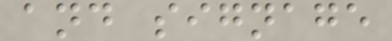and signage
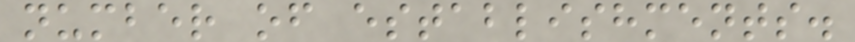number of establishments.
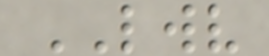LWV
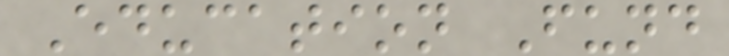Education Fund
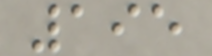195
